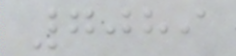7089
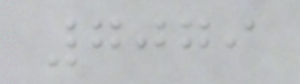7079
